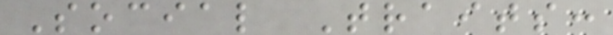Social Traits:
